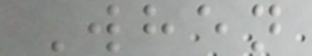When
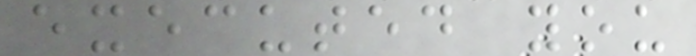executed you
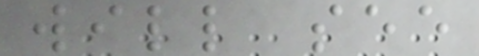will see
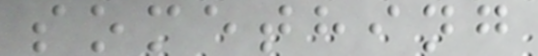something
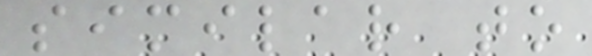similar to
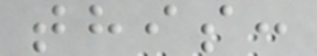this:
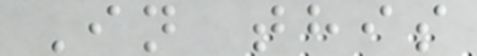In this
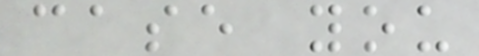case you
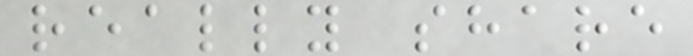really share
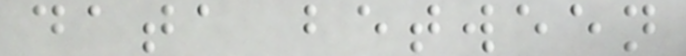data between
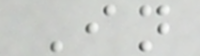In
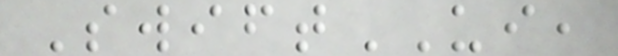SwiftUI,
